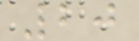20
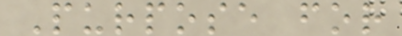Purpose for
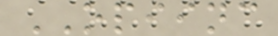OPIINC
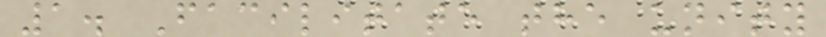1. Facilitate the unity
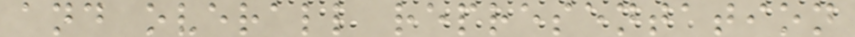and overall representation
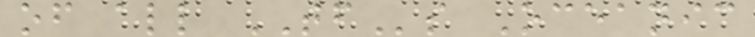of all TFs Oceanic
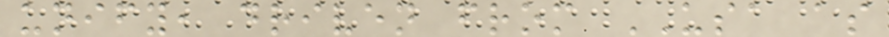unify, driven from USA as
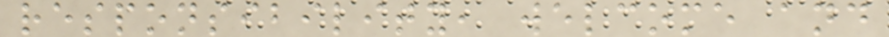responsibility, welcome and
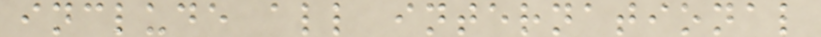include all international
